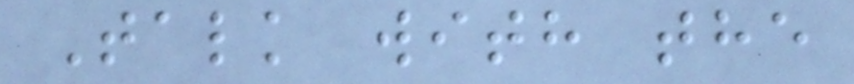Talk with the
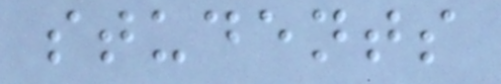students
